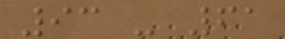93 - 61
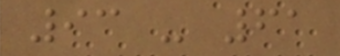93 - 61
